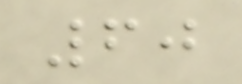60
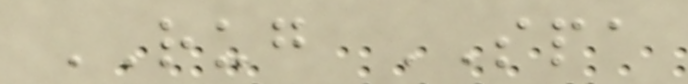RUG SPA
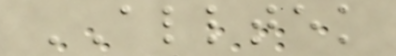ALLTEK
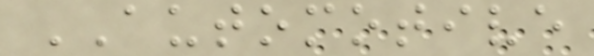AUTOMOTIVE
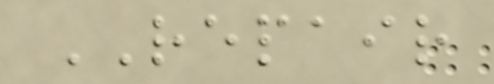REPAIR
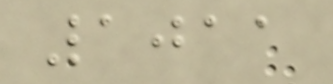1011
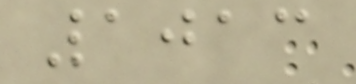1013
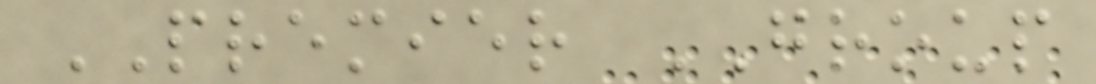PREMIER GROUP
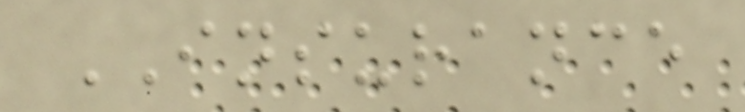INSURANCE
